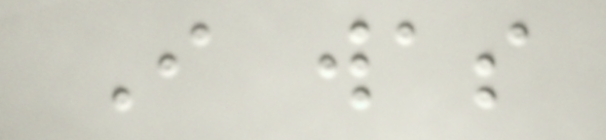I was
